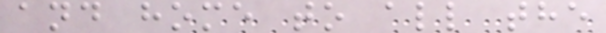and home to all the
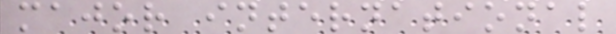major international
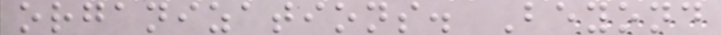organizations. Beyond
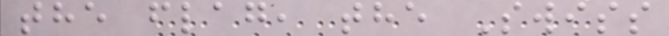the flag, the Swiss
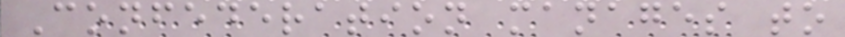Confederation manages to
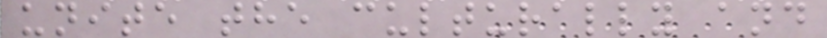unite the culturally and
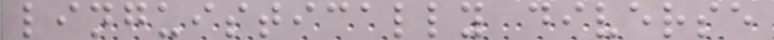linguistically diverse
